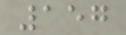157
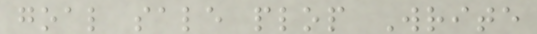goal sale plop Write
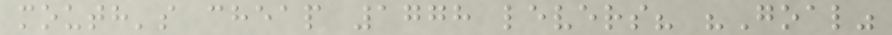mouth's cheap 1778 levers? "Goal"
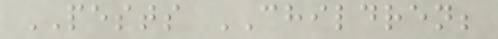PESTS CHILDREN;
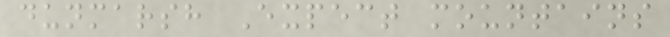dunmarsh Expect mountains
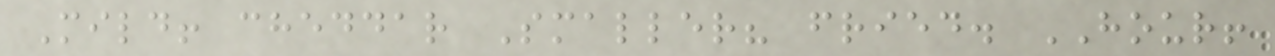Mild! cheddar Smaller? fried. HOUR!
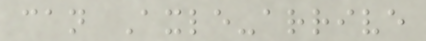can Axle-arrive
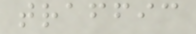traffic
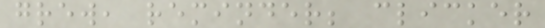grew, reminder; clicker
